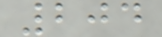204
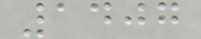1407
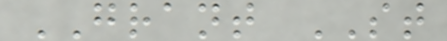GRANT ST
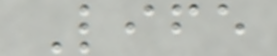Life
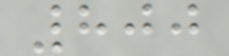800
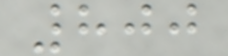800
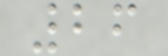26
